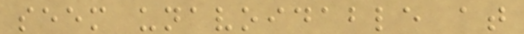seem unavoidable at
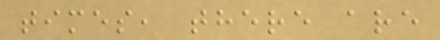times, there are
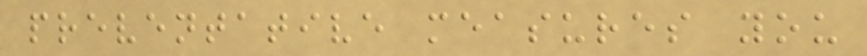preventative measures you
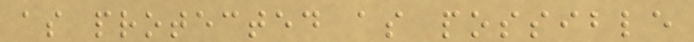as protected as possible
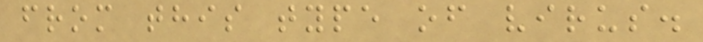from this type of virus.
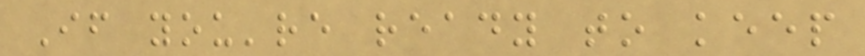If you're ready to keep
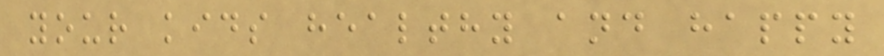your kids healthy and happy
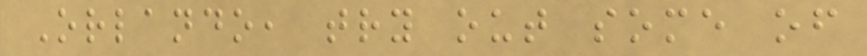Orlando, try out some of
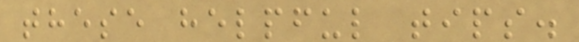these helpful tips.
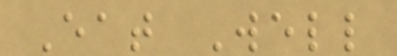Eat Well
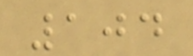104
